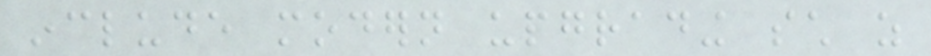include modern upgrading such as
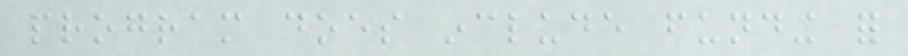program does include funding for
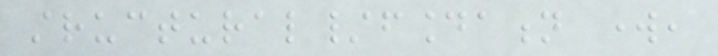structural/foundation work,
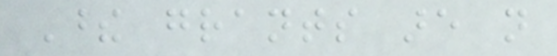These grants are not
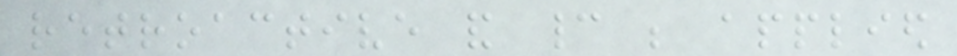retroactive and cannot be applied
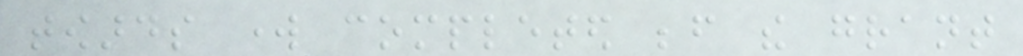towards work completed before the grant
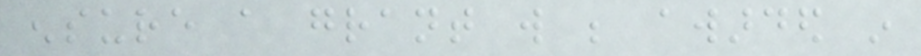ensure a grant will be awarded in
